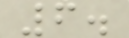6.
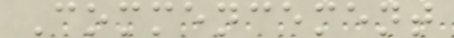Commencement
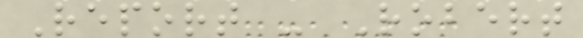Report - Robert
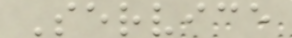Service
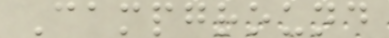Campground
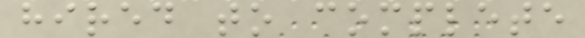hired to complete
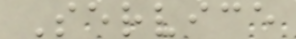Service
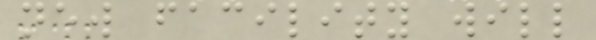new facility will
